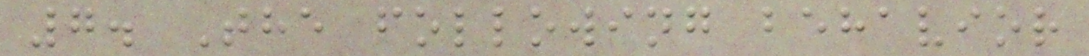7. The following behavior
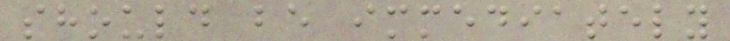should be immediately
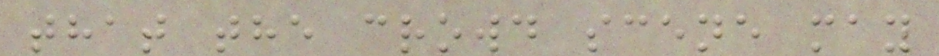that the crowd scene may
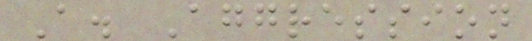A. Aggression
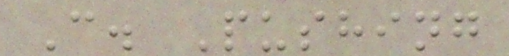C. Pushing
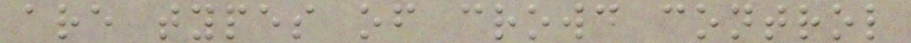are types of crowd control
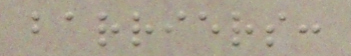barriers:
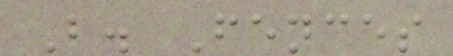B. Fences
